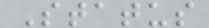Status
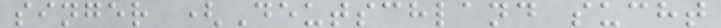singer (Deutschland sucht
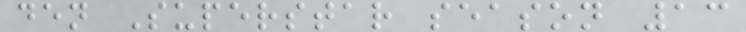den Superstar season 13
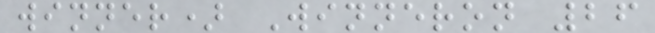winner) Winneron 26
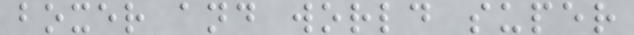boxer and world super
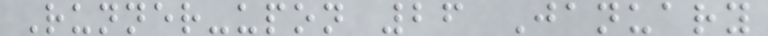Runner-upon 26 January
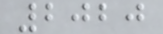2020
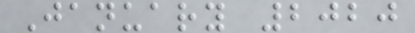January 2020
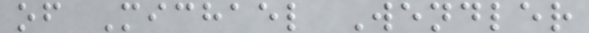of Michael Wendler
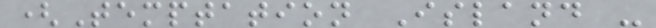(Temptation Island -
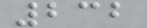232
